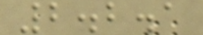2.2.1
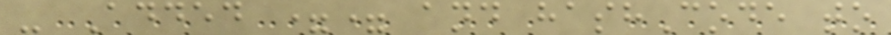- Added == and hashCode to
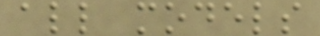all models
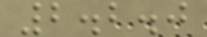2.2.0
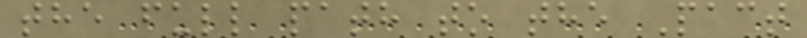the full path to the Pact
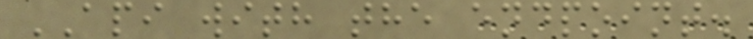API with the endpoint.
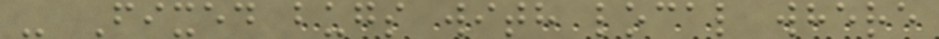- Fixed bugs with local where
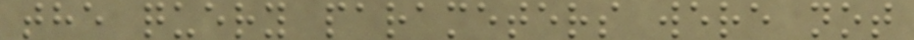the query parameters were not
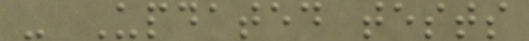- Updated tests
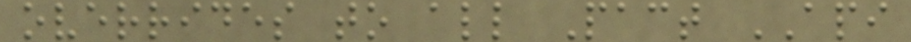overrides to all Pact API
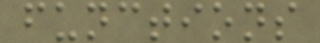functions
